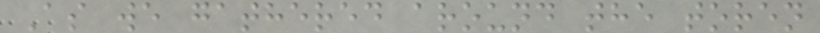As we gathered around the toren
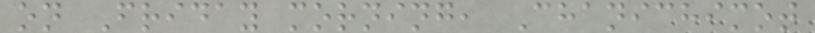on Friday morning, Chanichimot
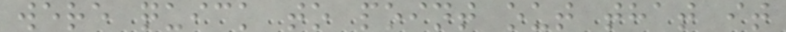were quick to point out that it
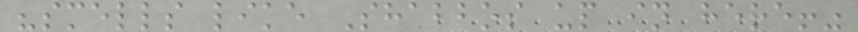"smells like Shabbos up in here!"
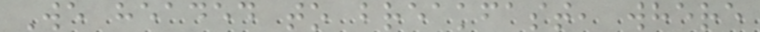We headed to breakfast, where
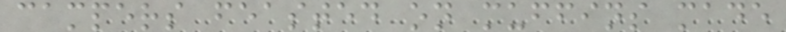campers feasted on muffins made
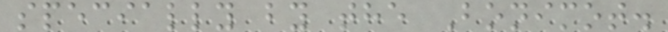specially by the Bonimot.
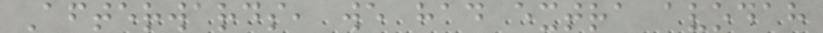Afterwards, we had extra avodah
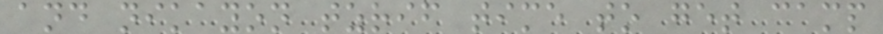and nikayon tzrif time to get camp
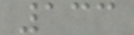133
